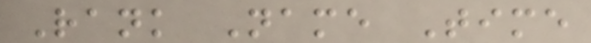Rank Name Time
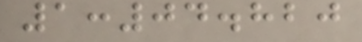1:04.820
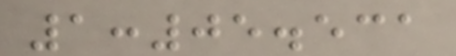1:05.531
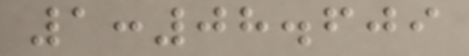1:08.609
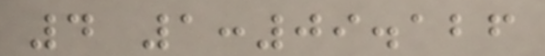4 1:09.126
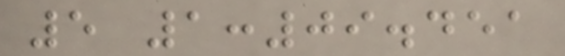5 1:09.451
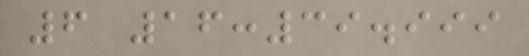6 16:39.999
